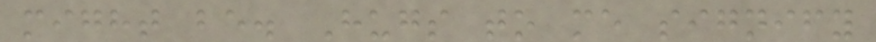might be. Hugs to me signify
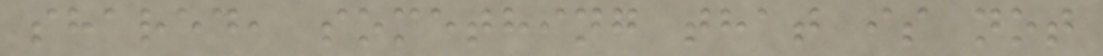shared, something that is not
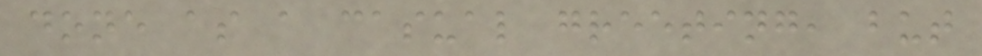done as a casual greeting, but
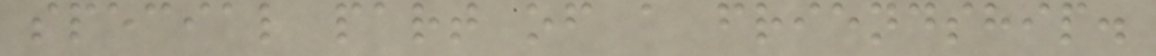special part of a friendship.
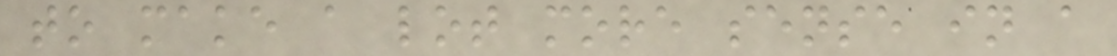to make a lot more sense in a
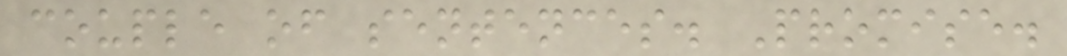couple of sentences. Promise.
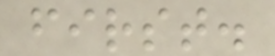first.
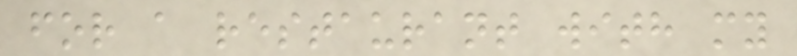for a restaurant with my
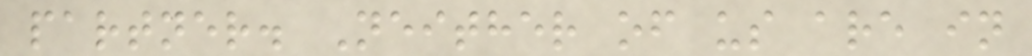partner. Neither of us are in
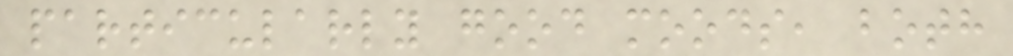particularly good moods, both
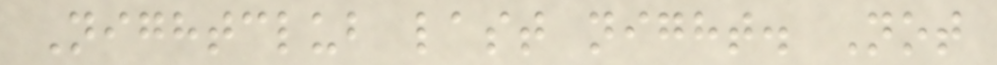Nightclub last night. Not
